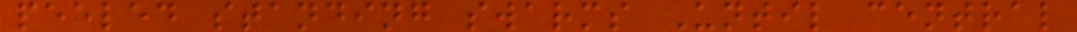peeled standing swarms Until central
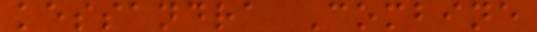kessandra Combine
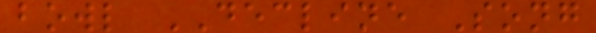bowl DECLINE Song
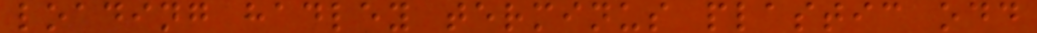loading hadley terminus plastic odd
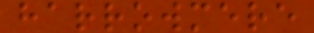harrowmere
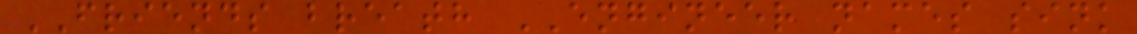FRIENDS breath ENGINEER names sink
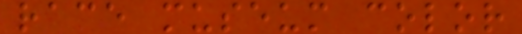race museum color
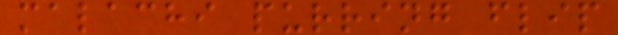malachi purring flip
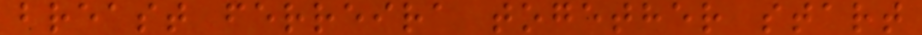breast ferreira together start
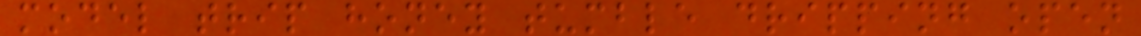model trip honey tumble dripping open
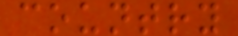country
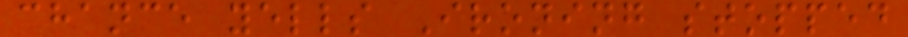chance yells Ironing stopped
